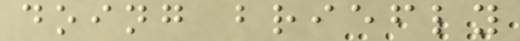doing briefly
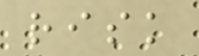risk
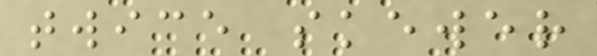twice skewer
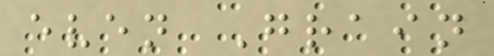even Grain
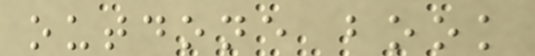outdone book
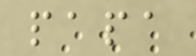papa
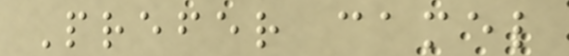Prefer camel
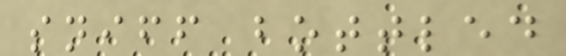sniff bottled
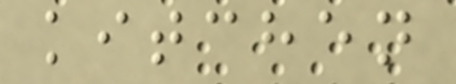kitchen
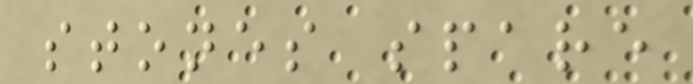stones spare
